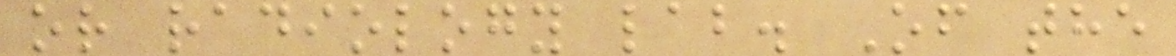or radiology lab. Of the
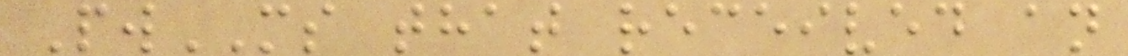PwMS that received an
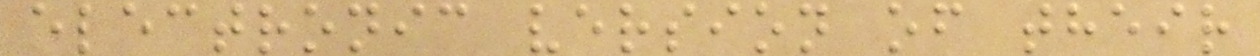electronic version of their
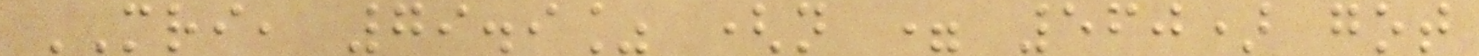MRI, 79.9% (n = 560) got
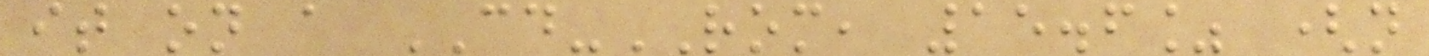it on a CD-ROM, 15.6% (n
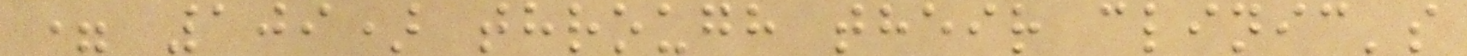= 109) through their clinic's
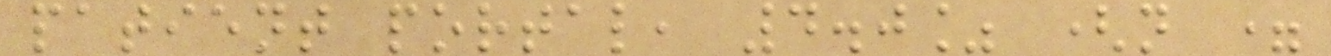patient portal, 4.0% (n =
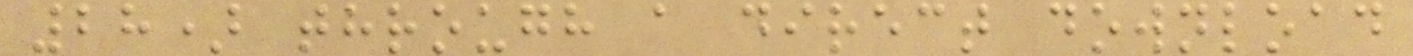28) through a direct download
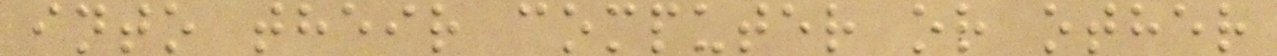into their computer or other
